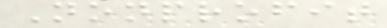Nonprofit
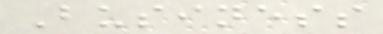Business
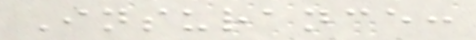Insurance:
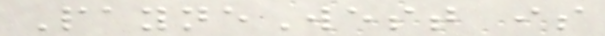PayneWest is
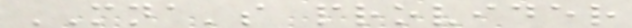MNA's provider
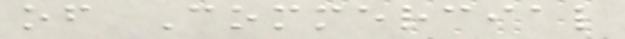of Commercial
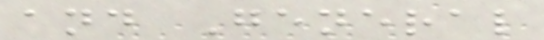and General
